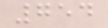754
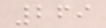269
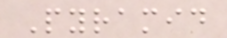Pyramid
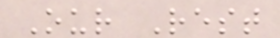Our Rest
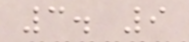3. 9
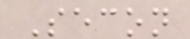Secon
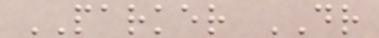PARKER DR
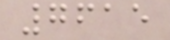7615
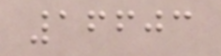16603
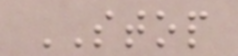STOP
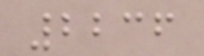2236
